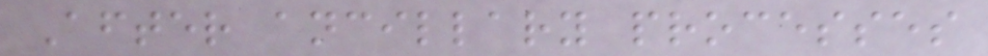After ancillary processes
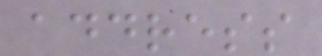address
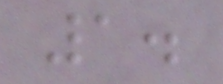1.
